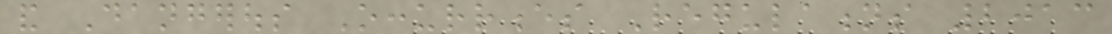and Dangerous Occurrences Regulations 2013
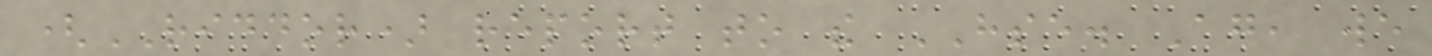(RIDDOR) report to the HSE. Again, we
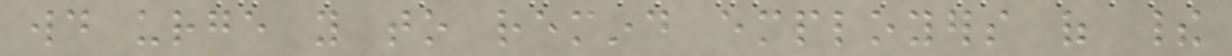would urge you to remind employers of their
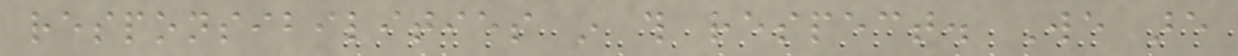responsibilities in this respect. We are
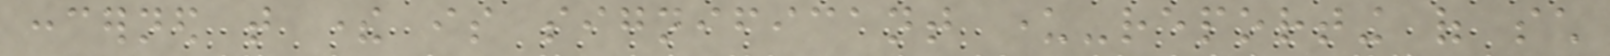concerned that there is significant under-reporting of such
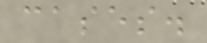cases.
